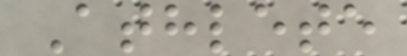Athlete
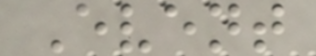Event
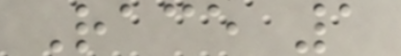Race 1
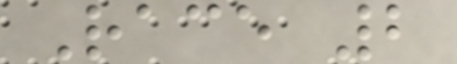Race 2
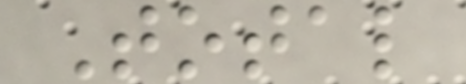Total
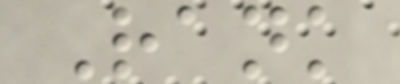Rank
